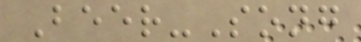Beer-Song
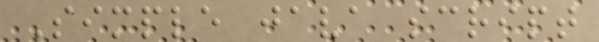Simple java script
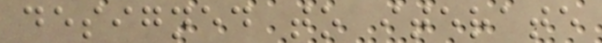designed to iterate
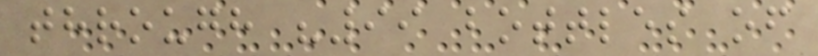through "99 bottles of
